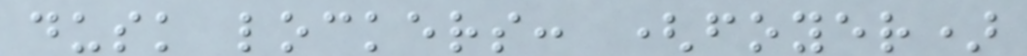dusk lockers: (foyer)
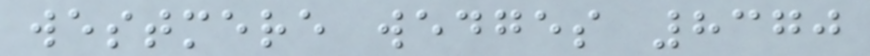westmere wedges 8370
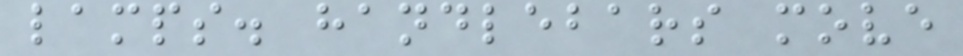lamps. handlebars move
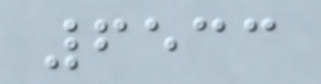6533
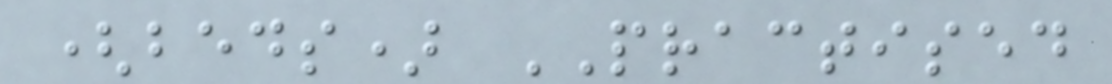(beds) PRACTISED
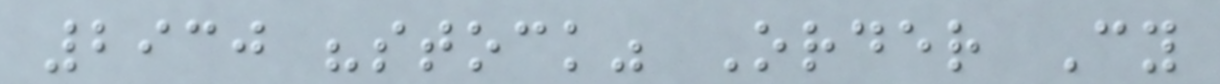2930 "stock" Order Cy
